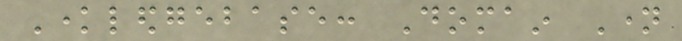Knowledgebase: Domain Name
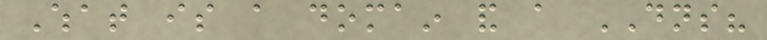What is a domain and a DNS?
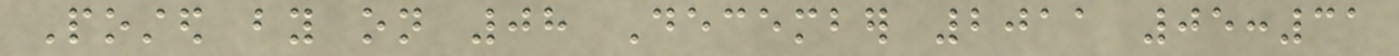Posted by on 08 December 2011 05:31
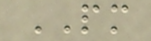PM
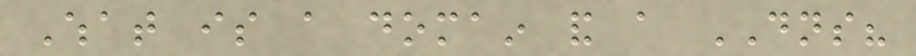What is a domain and a DNS?
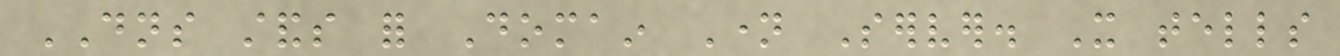DNS stands for Domain Name Server. It tells
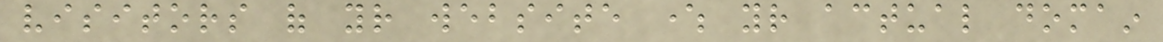visitors of your website where your actual domain
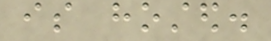is hosted.
